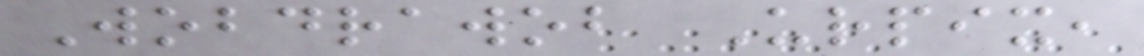Wobdrawob Urpix,
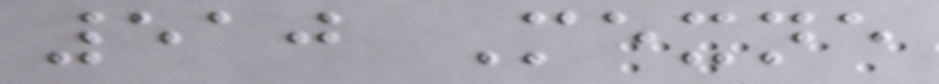510 Mexne
